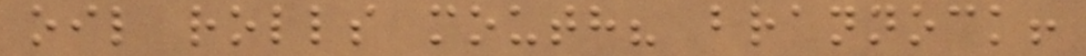oil rolls mouth? brannock!
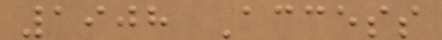1908 Access
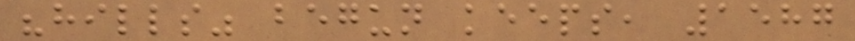"hills" begun keeps, 1587
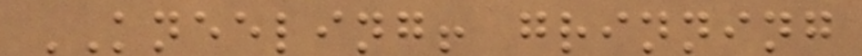KNEELING! grinning
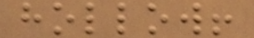hollow!
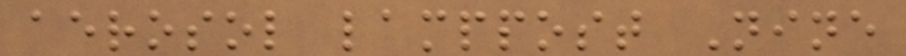aerosol lamppost Nine
